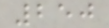250
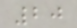20
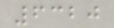6320
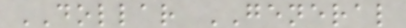DOLLAR GENERAL
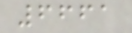6661
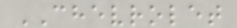CHEVROLET
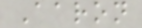Aaron
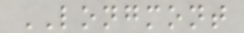LONGMONT
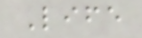Life
